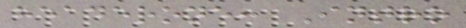headerone: Intro
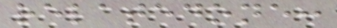relatedone:
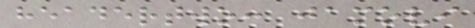headertwo: jamovi
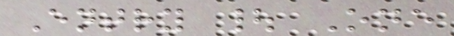Entry | One
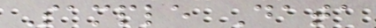Sample Data
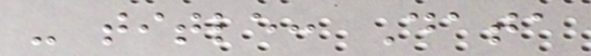- title: Data
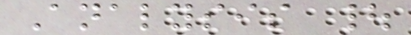Analysis |
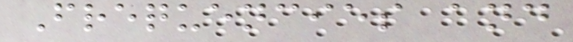Frequencies and
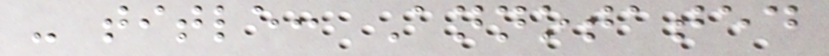- title: Annotated
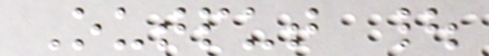Output |
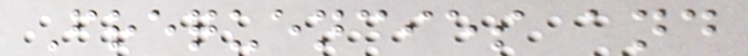Frequencies and
